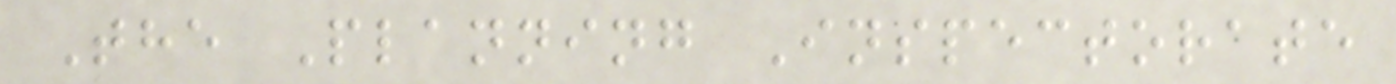The Planning Inspectorate
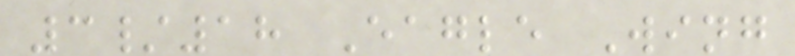3/18 Eagle Wing
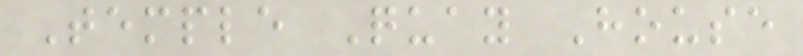Temple Quay House
